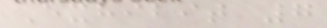Exhibit 7
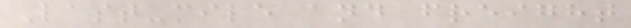Last-mile and freight
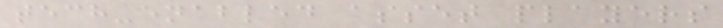tech-enabled asset players
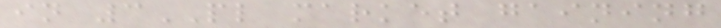in 3PL market gaining
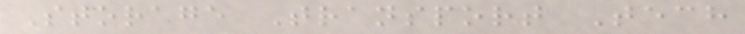Storage Transport Tech
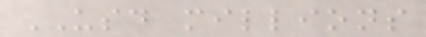USD millions
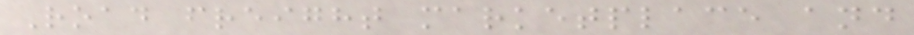Road freight marketplace and
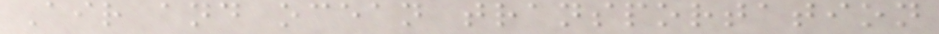Air and ocean transportation
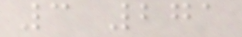3 271
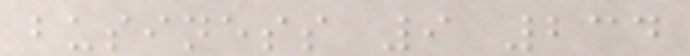business 9 234
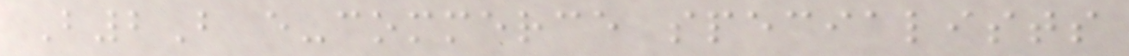B2B e-commerce specialists
